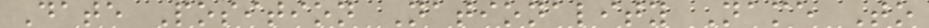Date Position Nationality Name To
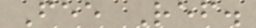Fee Ref.
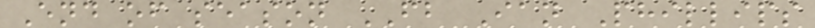End of season FB Ian Phillips
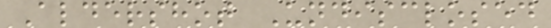Aldershot Undisclosed
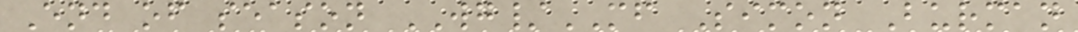End of season WG/MF Simon Burman
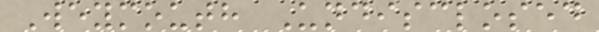Weymouth Undisclosed
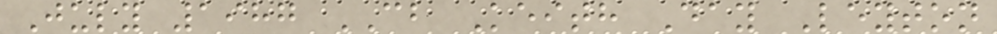July 1987 CB Keith Day Leyton
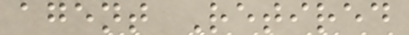agent Retired
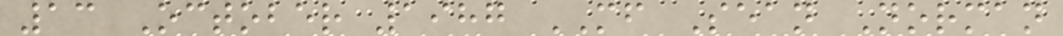13 October 1987 MF Sean Norman
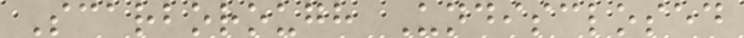Scarborough Undisclosed
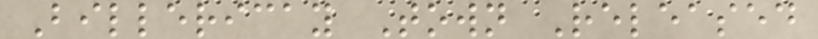Billericay Town Released
